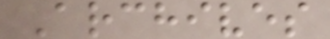Archives
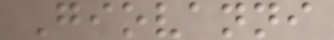Giovanni
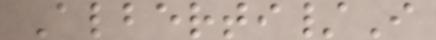Alberti/I
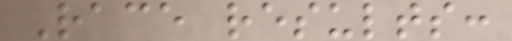Race results:
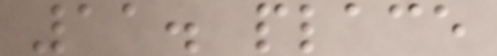11. place
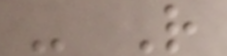- R
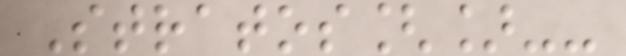Stratos[]--
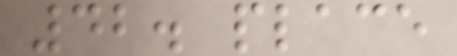42. place
